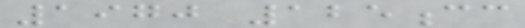1970 125cc
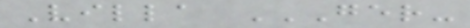Villa GER-
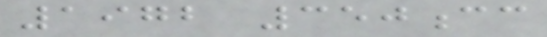1972 350cc
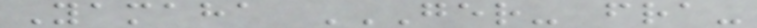Yamaha GER- FRA-
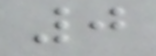0
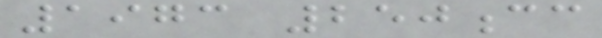1973 250cc
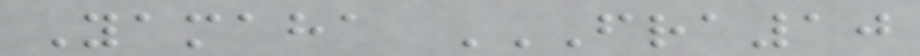Yamaha FRA10
